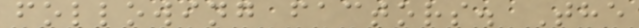following factors. The
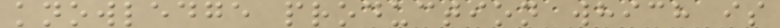knowledge production which is
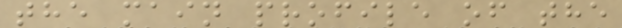the main profile of the
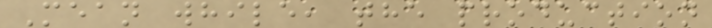Mean while, the production
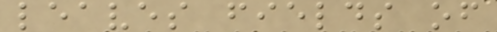leaves fields of
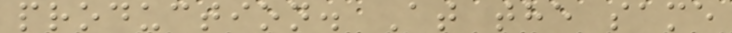production. At the same
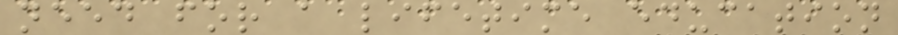need for a lifetime education
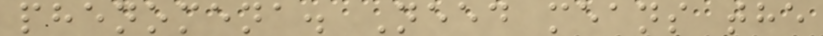phenomena. Need means the
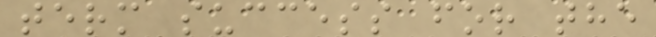term success for the
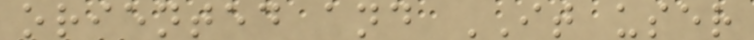oriented and IT user
